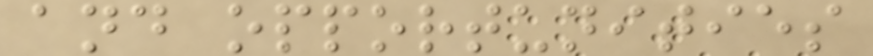and opportunities
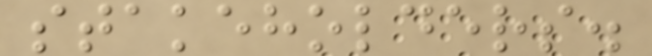stakeholders.
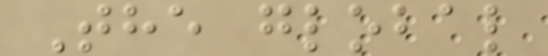The global
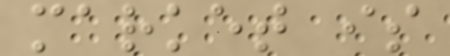market is
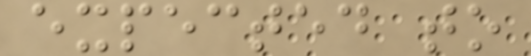expected to
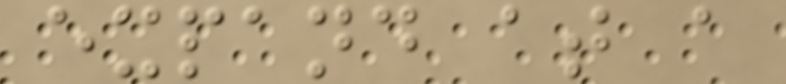expand at a
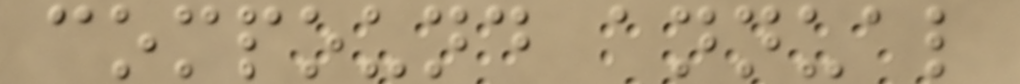compound annual
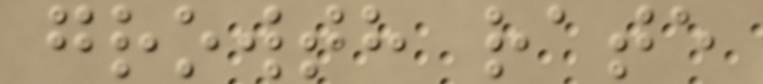growth rate
